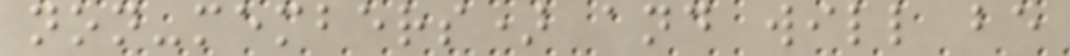non-members) and will be
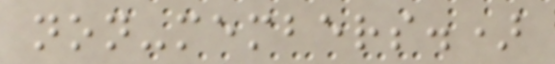non-members.)
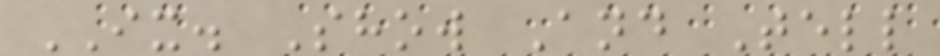IX. Show And Tell
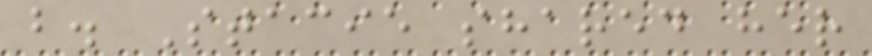b. Stacie shared her
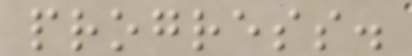progress.
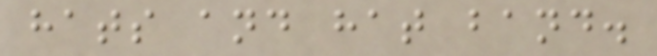hats and hat band.
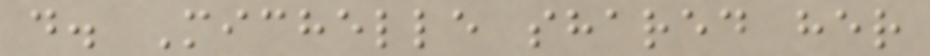d. Michelle shared her
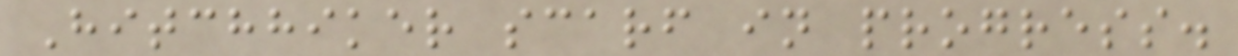Hitchhiker scarf in progress.
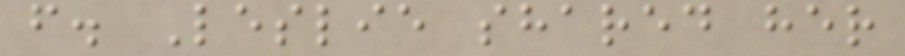f. Leslie shared her
